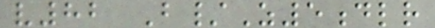v82 B/Z5dlr
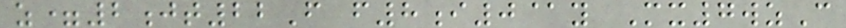z=2jt22F f8i0@y Mx7wzC
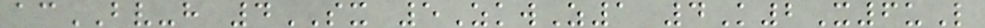acBV-h 4SX 5ZkwZ1 4K2X6uL
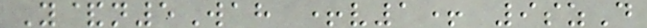Y&n5Wah +v1+ 9szD
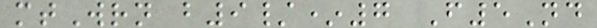mtWrn b9/*7 F5Nd
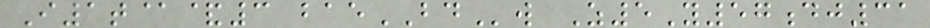I1t@&3 baeBDw Z5Y57dj31
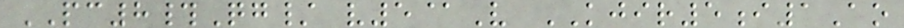PC8#Qg/ v5@V KJIR5i1Ao
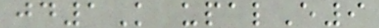jd1K upalE9
